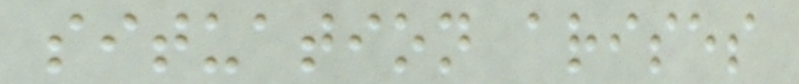situation arises
